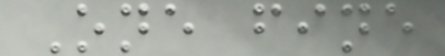One fine
